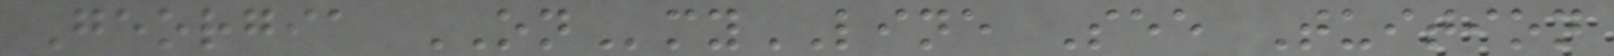Georgia ONmyLINE See Tuition
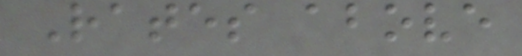Rates above
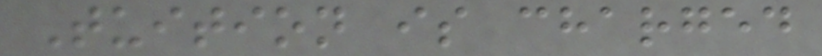Tuition is charged
